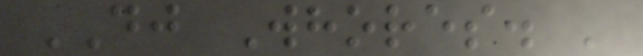DJ Whores. '
